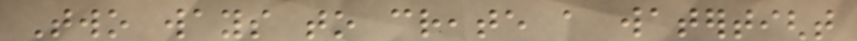Two ways to create a watertight
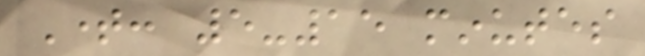Time: 5-15 minutes
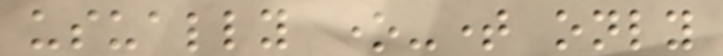usually one-time only
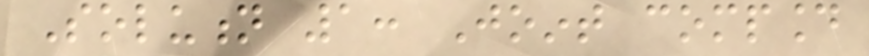Solution 1: Joint compound
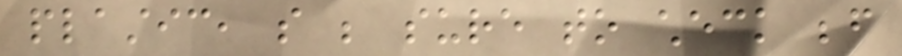plastic, so be sure to check before
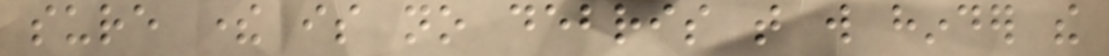sure there is no debris that will hinder the
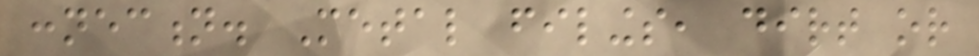connection. Metal filings, dirt or
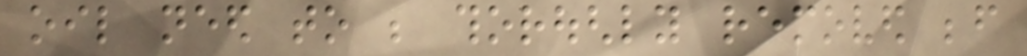oil need to be thoroughly removed before
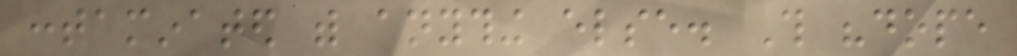contaminated with anything else. This "dope
